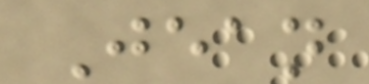Jean
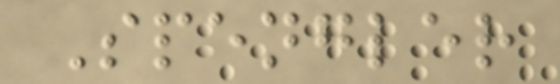Spengler
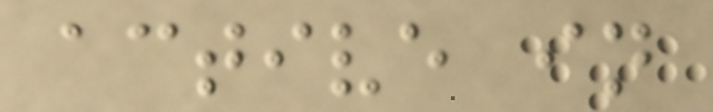active in
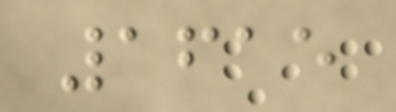1615
